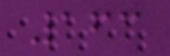163
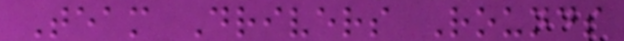Team Drivers Rounds
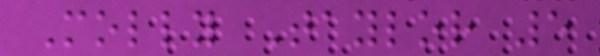Molly Taylor 5
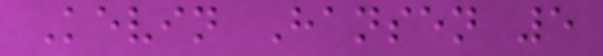Kevin Hansen 5
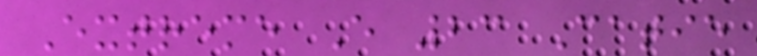Extreme E 23 Catie
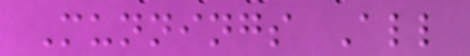Munnings All
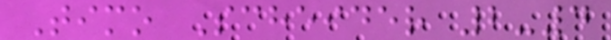Timo Scheider 2-4
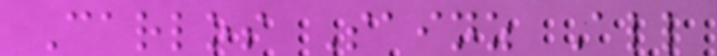Carlos Sainz All
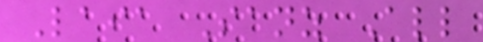Laia Sanz All
